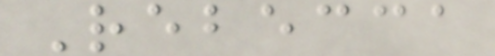Rebecca
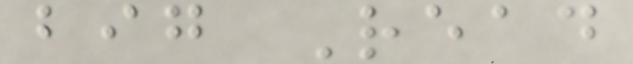big Read
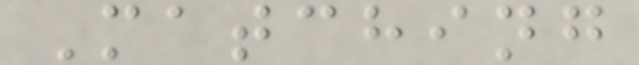Matching
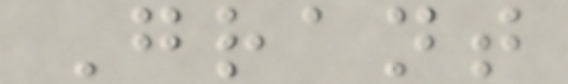Grant
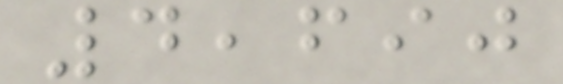4,690
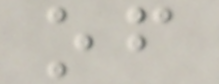of
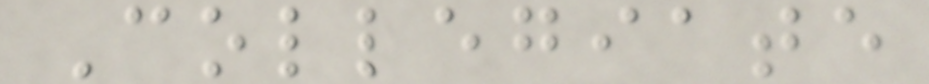Collegiate
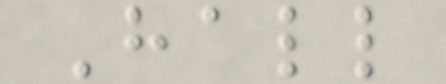Hall
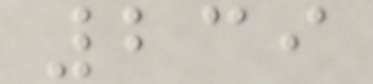239
